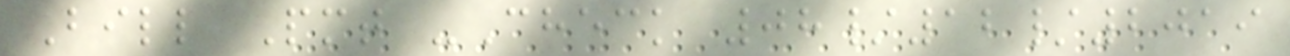Bill Pmt -Check 08/12/2019
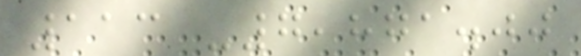113 -7,871.00
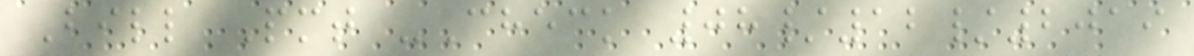Bill Pmt -Check 08/12/2019
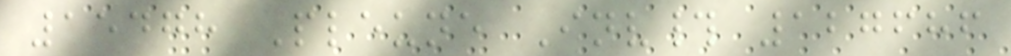15478 Pleune Inv# 127686
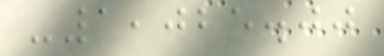-1,025.00
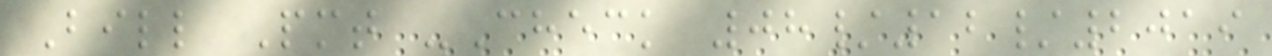Bill Pmt -Check 08/12/2019
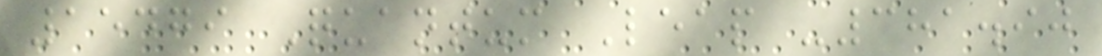15479 Quantum Leap -381.90
